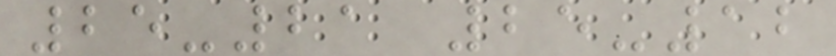25-21 25-12
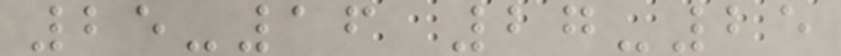25-16 27-25
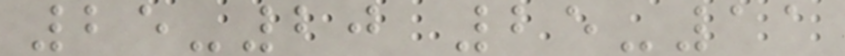25-20 25-11
